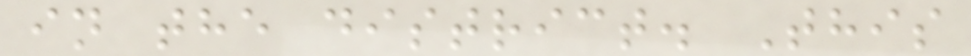in the district. This
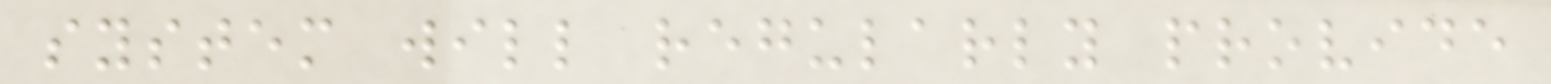system will regularly provide
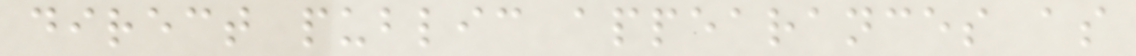direct public appearances as
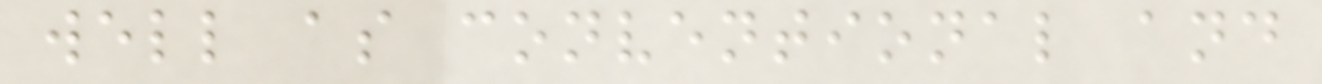well as conventional and
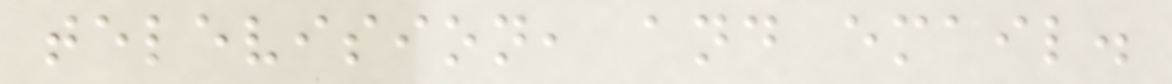television, and email.
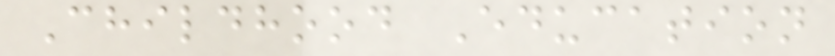Childhood Education
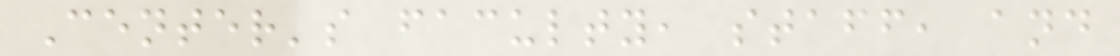Center's faculty, staff, and
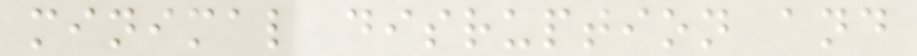minimal disruption and
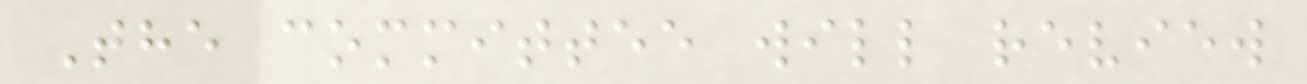The committee will review
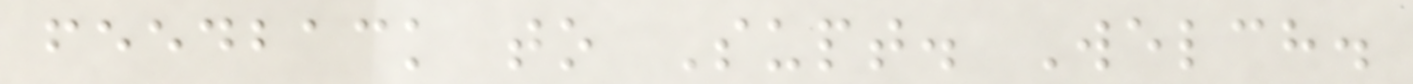feedback to Supt. Welch.
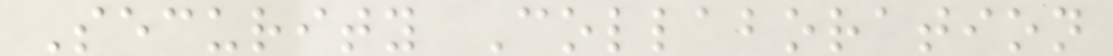Security Collaboration
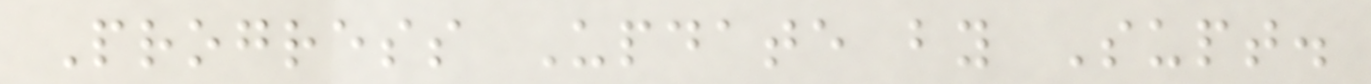Progress Update by Supt.
